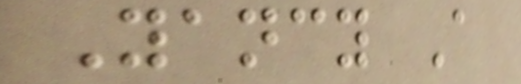Yancy A
